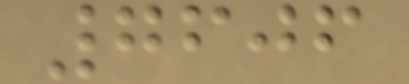7606
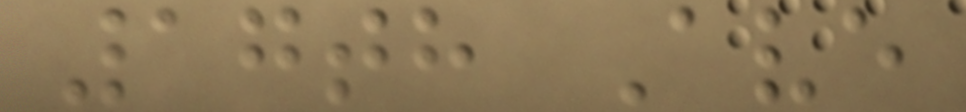17th Ave
